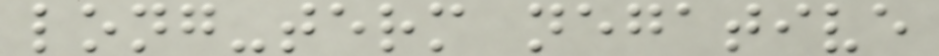long-term negative
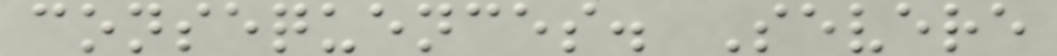consequences. Severe
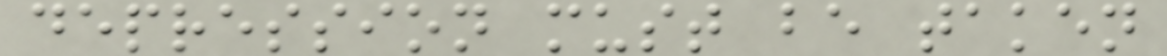depression must be taken
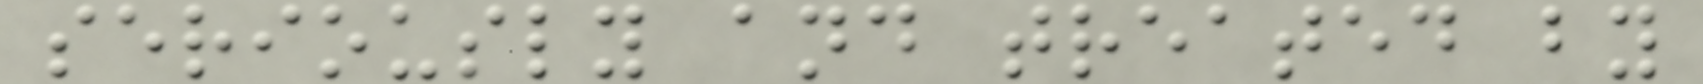seriously and treated by
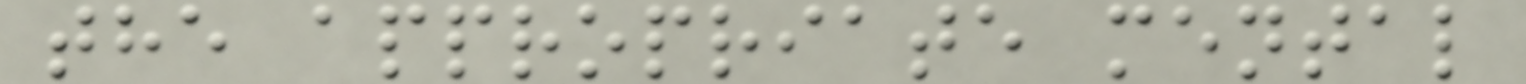the appropriate mental
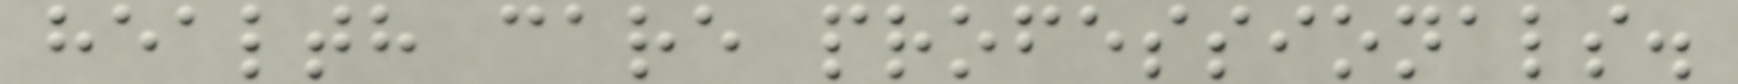health care professionals.
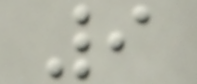9
